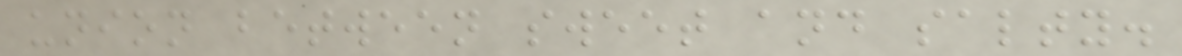union between sweet and salty.
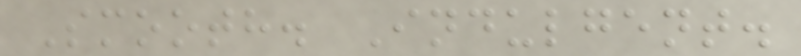Smooth. Indulgent.
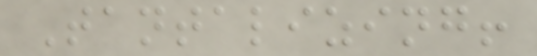Tantalizing!
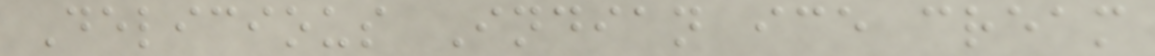Delicious Indian ice cream
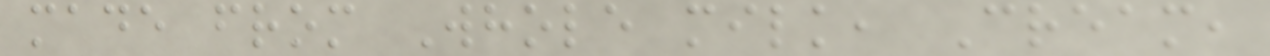made from Whole milk, Cream,
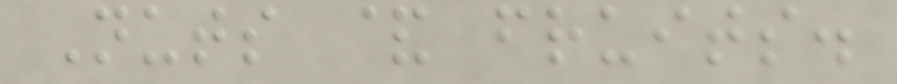Nuts & fruits.
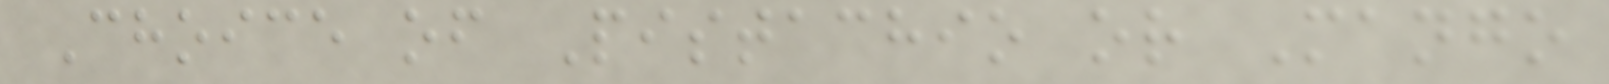Choice of Pistachio or Mango
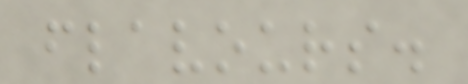flavours.
